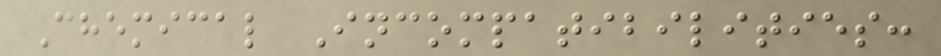Chemical Incompatibilities:
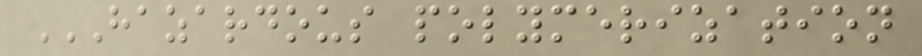HAZARDOUS POLYMERIZATION
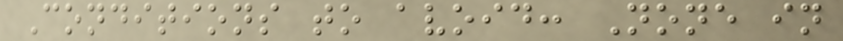Conditions to avoid: None in
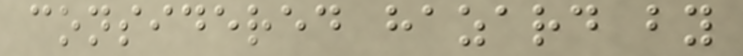considered hazard by
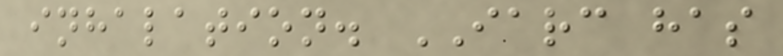inhalation. IARC has
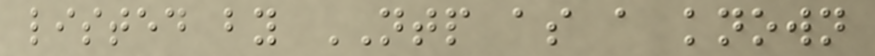listed by NTP as a known
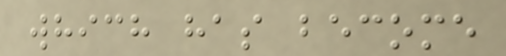which has become
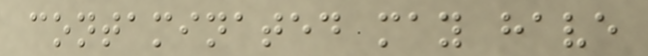contaminated may have
